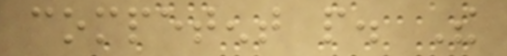competent people. The
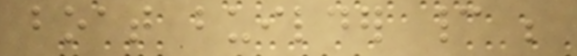boat builder cannot be
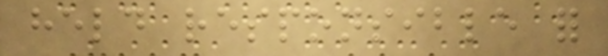held responsible for
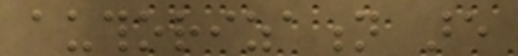authorization are
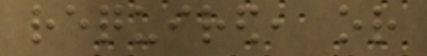required, or
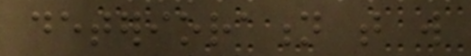deterioration that will
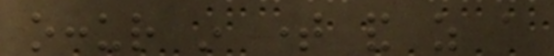occur in time and as a
